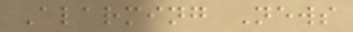Alarming News
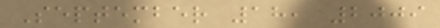September 18, 2009
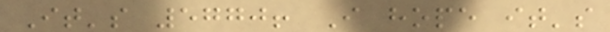It's 5770! I hope it's
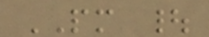PM |
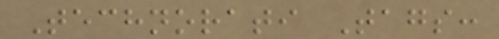Technorati Tags:
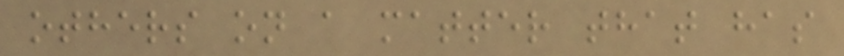others on a matter that has
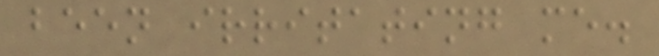been irritating me.
